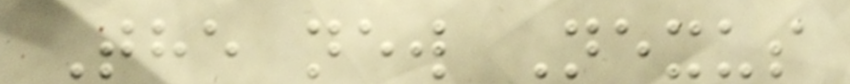The new Nexus
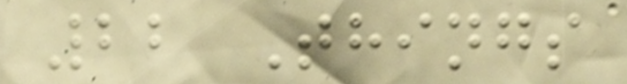22 Things
